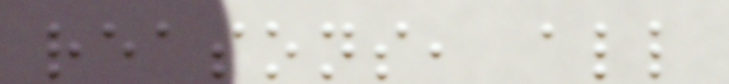reasons, all
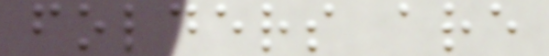folders are
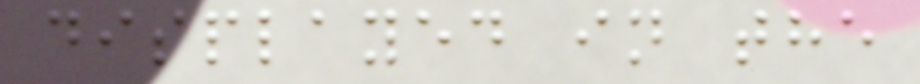displayed in the
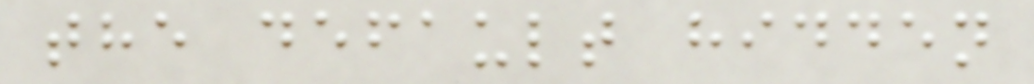the default hidden
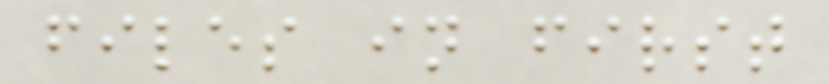files in first
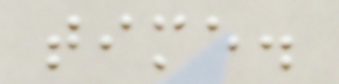time.
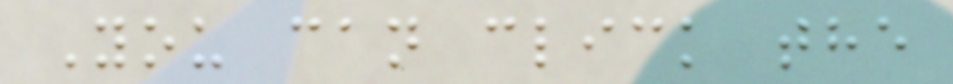You can click the
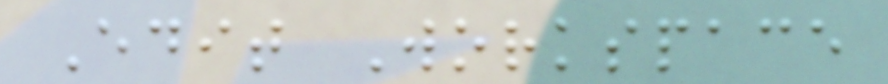Edit Workspace
